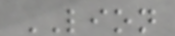LION
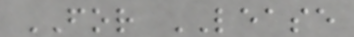FOR LEASE
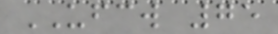UFCW 75
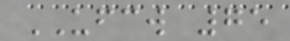UFCW 75
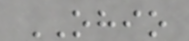OHIO
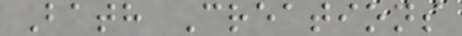Bath Creations
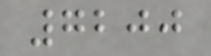7200
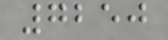7250
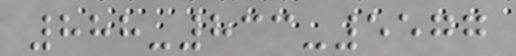888-833-5577
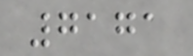7171
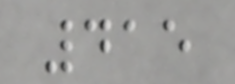415
